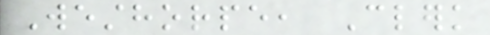Westhorpe, Clerk
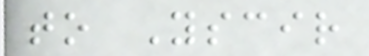to Yscir
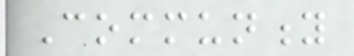Community
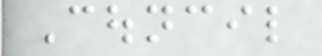Council
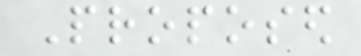Proposed
